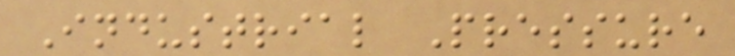Industrial Pressure
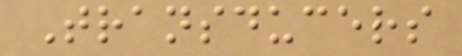Transducers
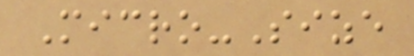Micro-Size
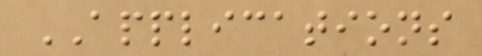APPLICATIONS
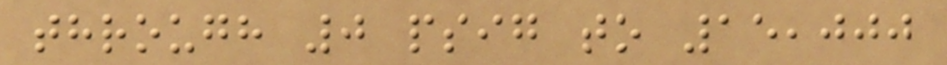through 0 psig to 15,000
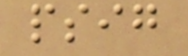psig
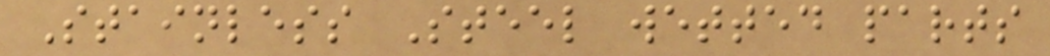Stainless Steel wetted parts
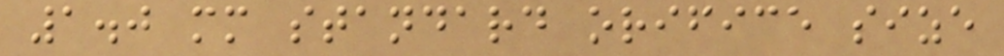1.0 mm standard orifice size
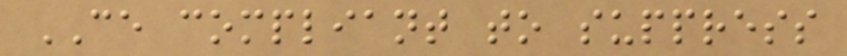CE compliant to suppress
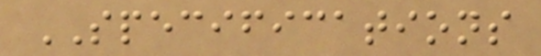SPECIFICATIONS
